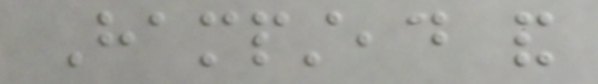Hampstead and
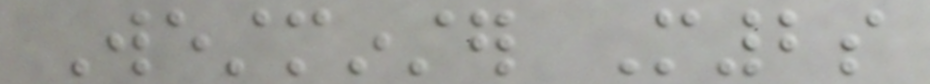Westminster M2s
